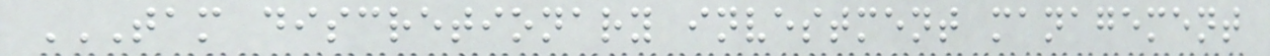TAM DISCRETIONARY INVESTMENT MANAGEMENT
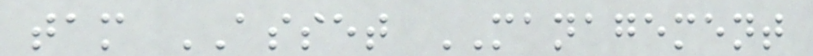tam ASSET MANAGEMENT
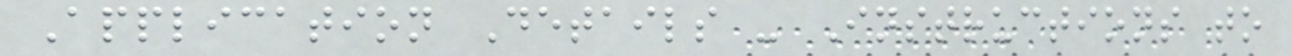Application Details - Instructions to
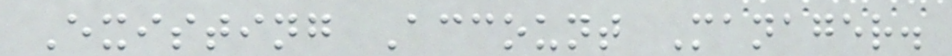Existing Account Manager.
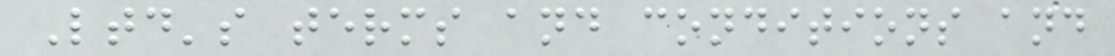Ltd's terms and conditions and
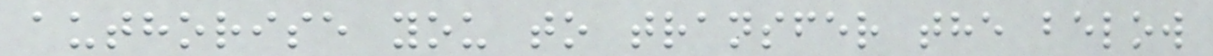authorise you to transfer the below
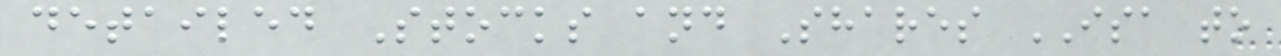detailed Stocks and Shares ISA to
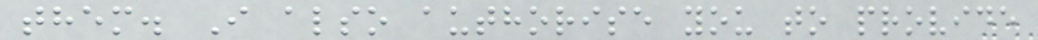them. I also authorise you to provide
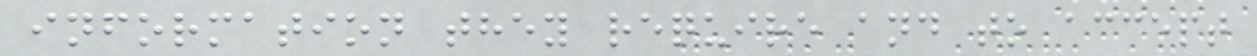information they require and to accept
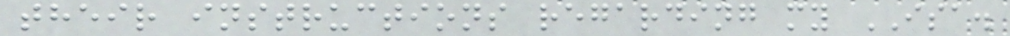their instructions regarding my ISA.
